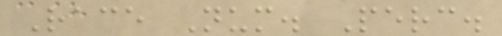Race Num. Perc.
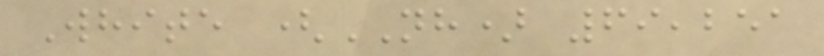White (NH) 69,251
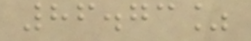86.73%
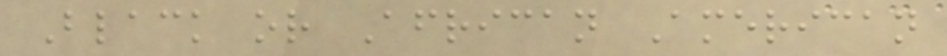Black or African American
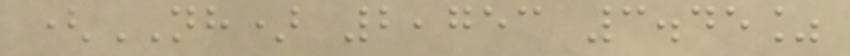(NH) 2,753 3.45%
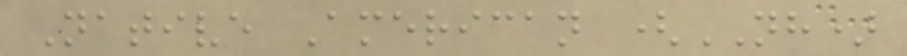Native American (NH)
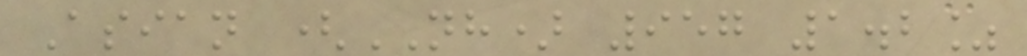Asian (NH) 957 1.2%
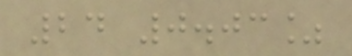24 0.03%
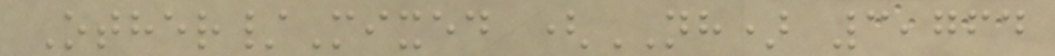Other/Mixed (NH) 3,764
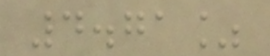4.71%
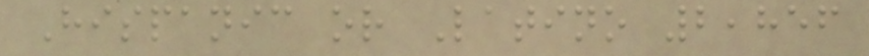Hispanic or Latino 2,856
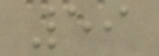59
